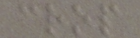crop
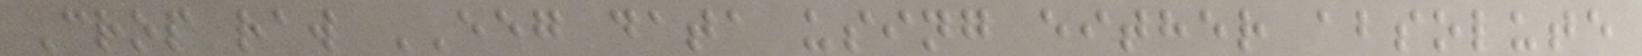Crop raw EEG data using either absolute
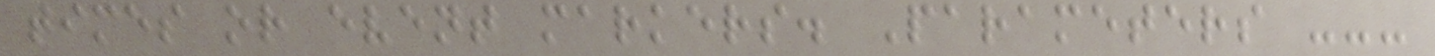times or event markers. Parameters ---
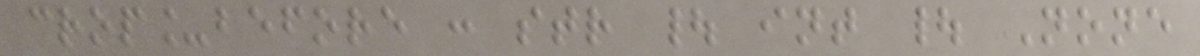crop_before : str | int | None
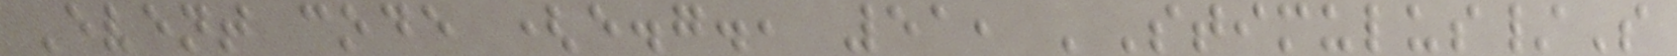Event code (e.g., 51, 'Stimulus/S
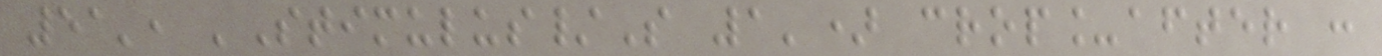51', 'Stimulus/S 1') crop_after :
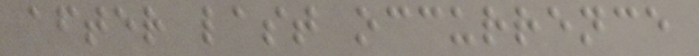after last occurrence
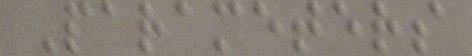Parameters
